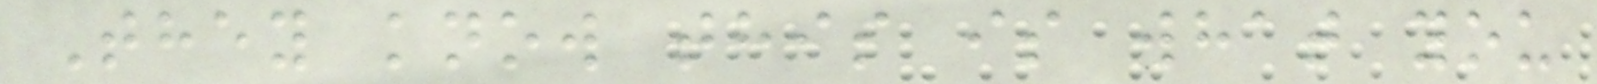They know this is what you
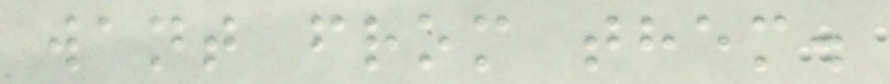want from them.
